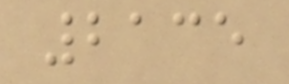2135
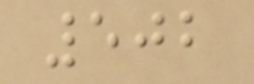502
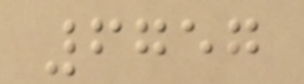6757
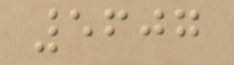5607
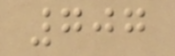707
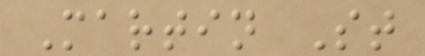Martin St
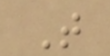T
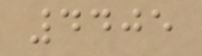4405
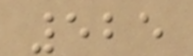525
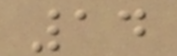14
